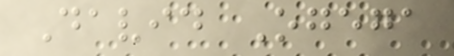David Ogega
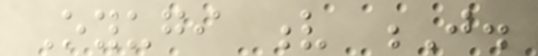Oyugi v J.
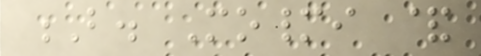B. Momanyi &
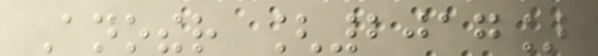Another [2017]
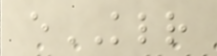eKLR
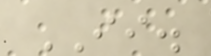II.
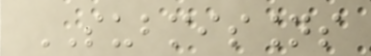SUBMISSIONS
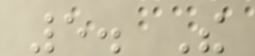5. The
